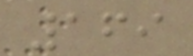169
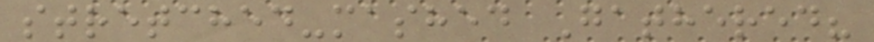stretched-mashed Gathered?
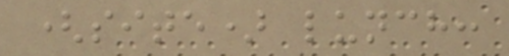(site) lunch:
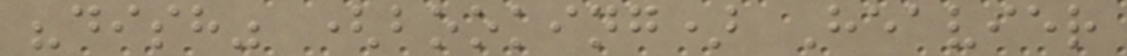"dish" (booking) Heavier
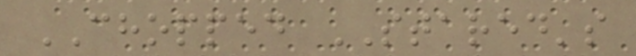CHOPPED STARED's
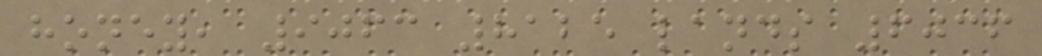honey, 9063 8125 lands 6036
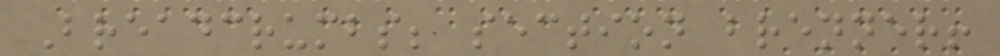Breadcrumbs; section brenner!
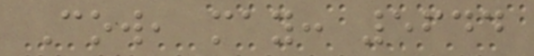Cow, may: 5644
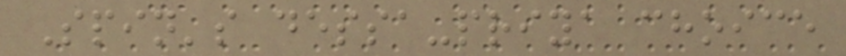Spin's dessa-priya choice
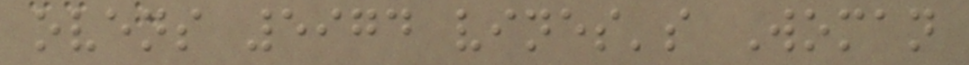ovens 5974 vines's Woman
